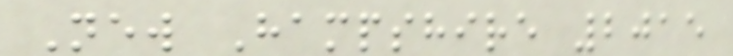New Hampshire 2015
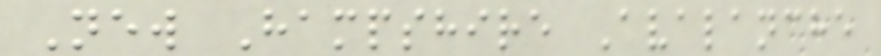New Hampshire Avalanche
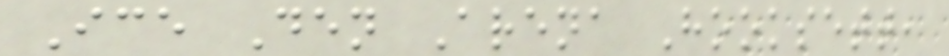Ice Den Arena Hooksett,
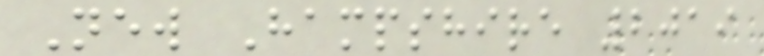New Hampshire 2019
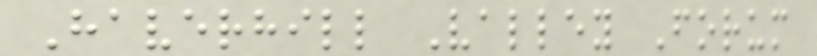Haverhill Valley Forum
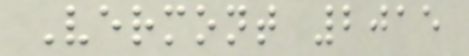Vermont 2015
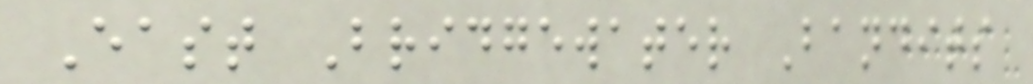East Bridgewater Bandits
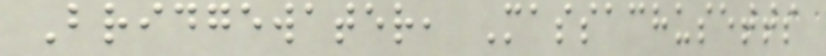Bridgewater, Massachusetts
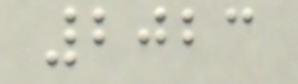2023
